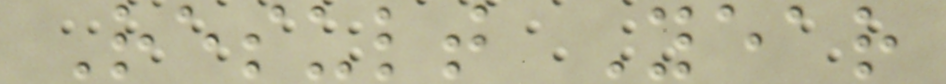Result Year
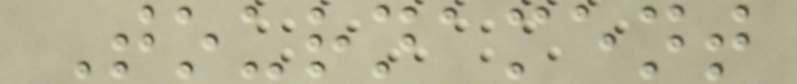Tournament
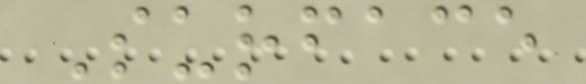Surface
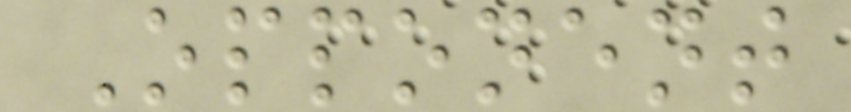Opponent
